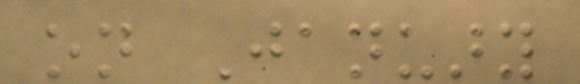on January
